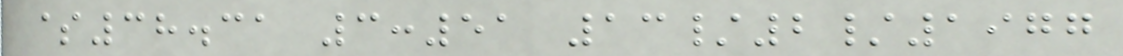$38.31 3:51 13/2/1977
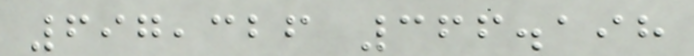697,326 366.198
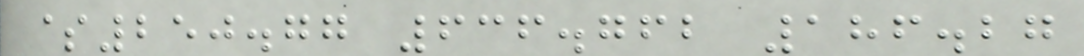$250.77 636.762 186.27
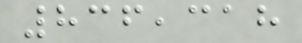836,318
